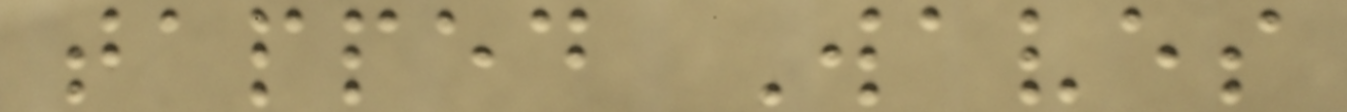tapped Waves
